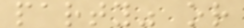party" or
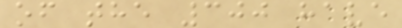of the 300 have
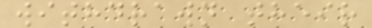withdrawn their
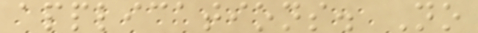applications. No
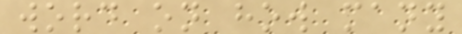word on how many
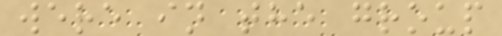were in the group
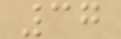37
